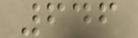646
